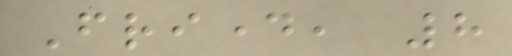Friday, 8
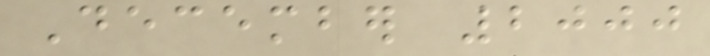December 2000
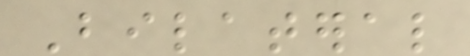Bilateral
